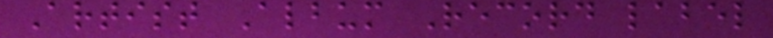Artist Album Record label
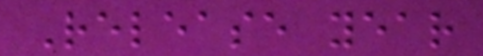Release year
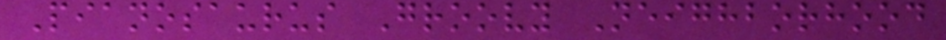Pianosaurus Groovy Neighborhood
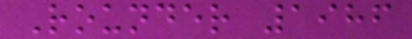Rounder 1986
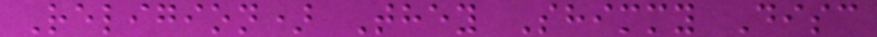Religion) They Shimmy Disc
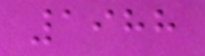1988
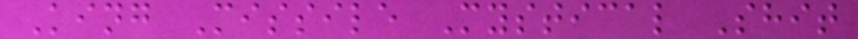King Missile Mystical Shit
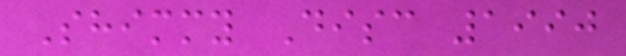Shimmy Disc 1990
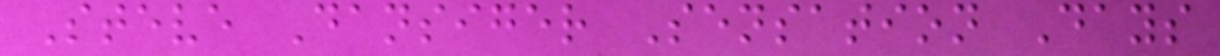Steve Dansiger Sensation Days
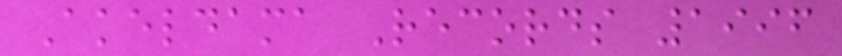Akeldama Records 1996
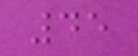45
